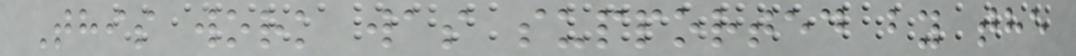This work was supported by the
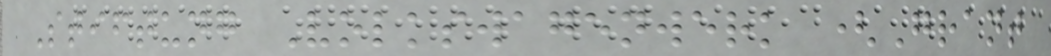Stiftung Volkswagenwerk (Grant
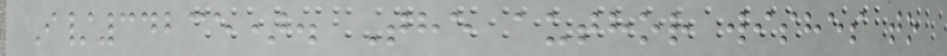I/34235). The author wishes to
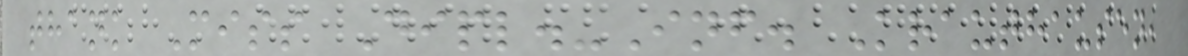thank Miss Dipl.-Inf. Krauthausen,
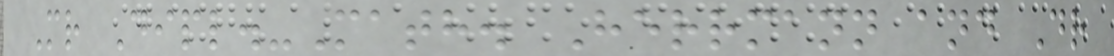Mr Dipl.-Math. Herrmann and Dr
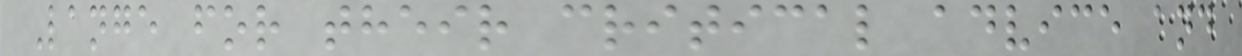Lange for their critical advice and
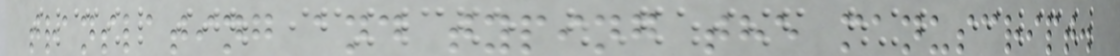translating and typing the manuscript.
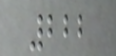222
